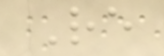Re
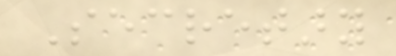Secretary
